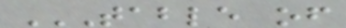TABLE OF
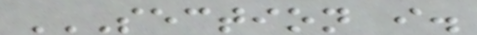SECTION I.
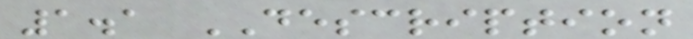1.1 DESCRIPTION
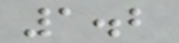1.2
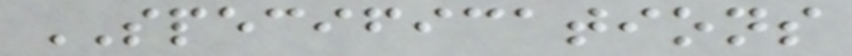SPECIFICATIONS
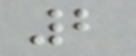2
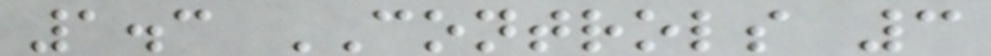1.3 CONTROLS 3
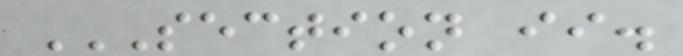SECTION II.
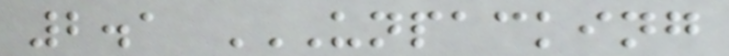2.1 UNPACKING
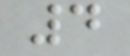4
